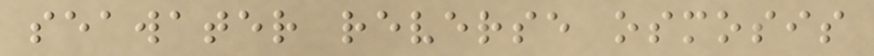seawater reverse osmosis
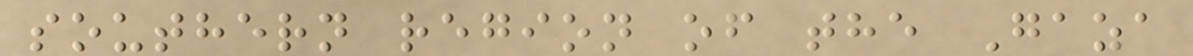southern region of the Gaza
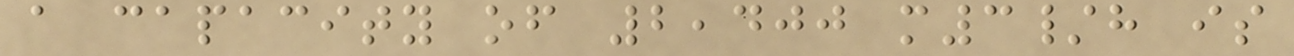a capacity of 2,400 m3/h is
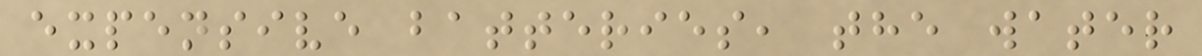expensive batteries, the water
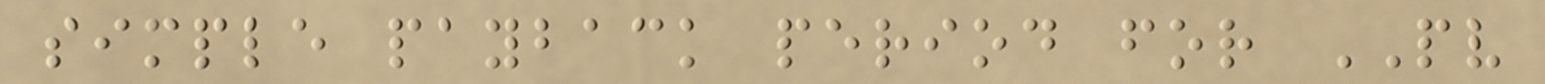simple payback period for PV
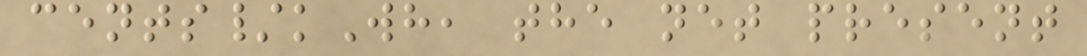cents/kWh, the net present
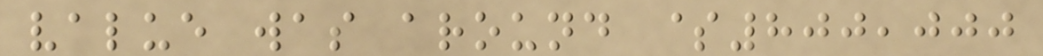value was around $800,000
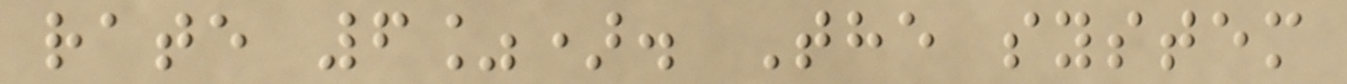rate 6%). The system
